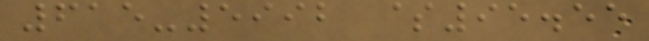615-5992 $95.55
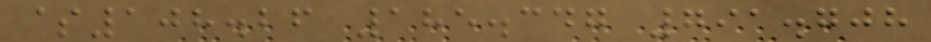$108.26 185.347 791.708
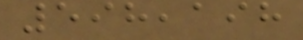598,198
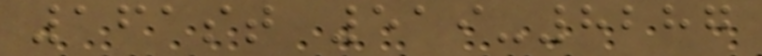161st 519-8287
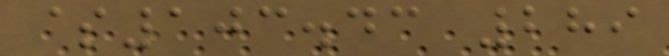$103.43 289
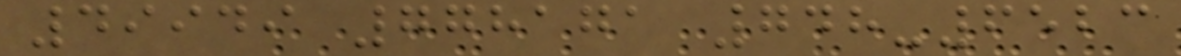49949 778171 748-6523
